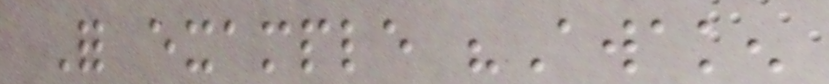For example "Awaken
